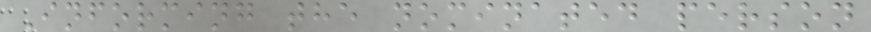Informing the nominated person
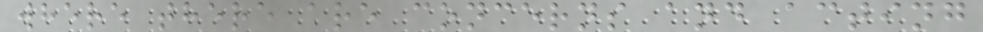where there are concerns and acting
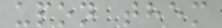upon them
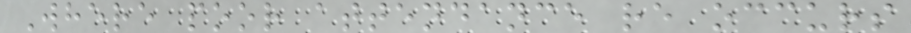Where poor attendance re occurs
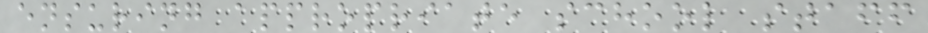ensuring appropriate school staff
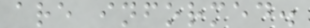are informed.
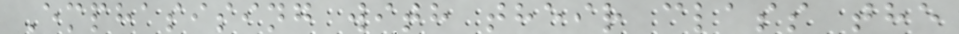Emphasising with their class the
